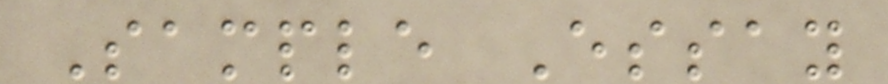Sample Essay
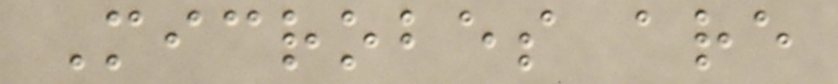Microbes are
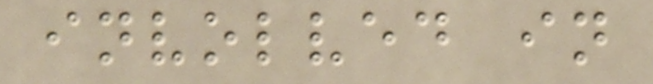involved in
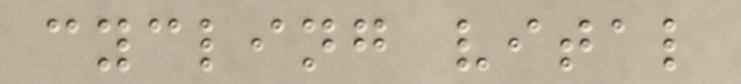cycling vital
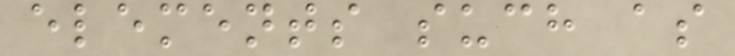elements such as
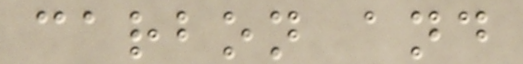carbon and
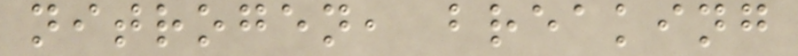nitrogen, breaking
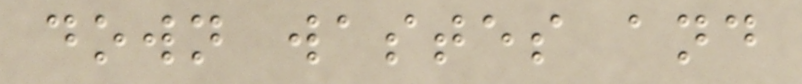down wastes and
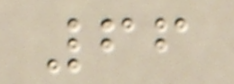66
